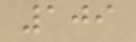109
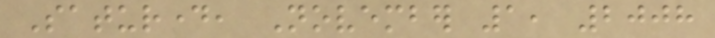Saturday, November 1, 2008
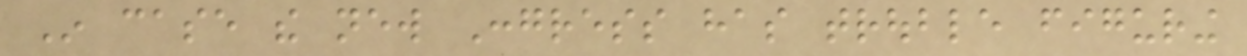In case the new Congress has trouble figuring
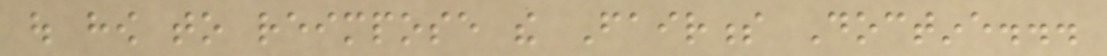out how to reimpose the Fairness Doctine...
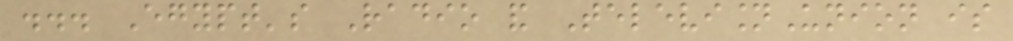... Egypt's Radio and TelevisionUnion is
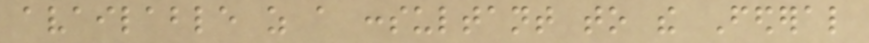available as a consultant to the Federal
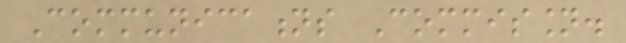Communications Commission.
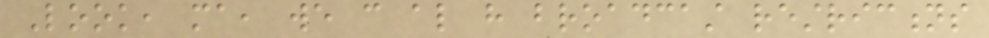Look, ma, we can also have broadcast restrictions
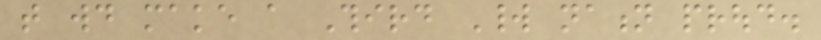that would make a Third World nation proud.
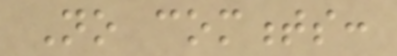No comments:
